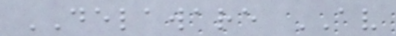DELAWARE AV
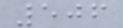506
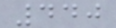440
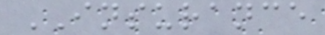INSURANCE
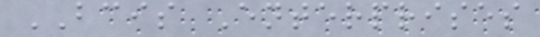BCIS Enterprises
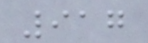917
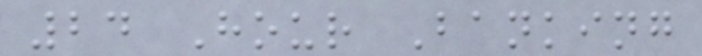24 Hour Banking
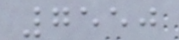7550
